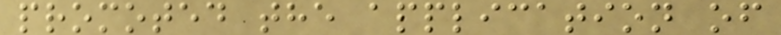promoted the application of
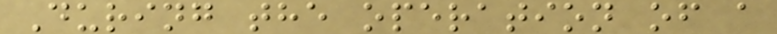During the operation of a
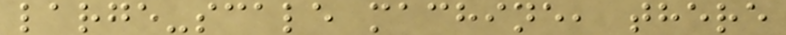large-scale machine, there
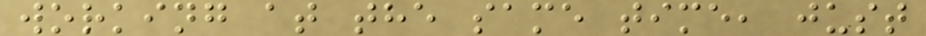working at the same time, just
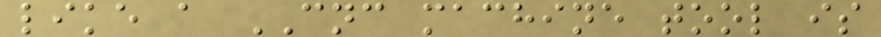like a CNC machine tool is
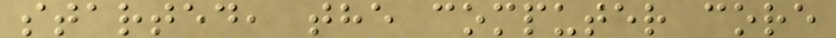started, the computer core
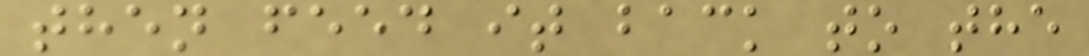then feed it back to the
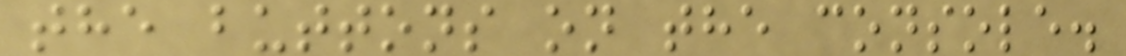the buttons on the console.
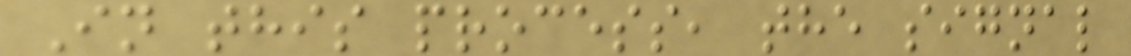In this process, the signal
